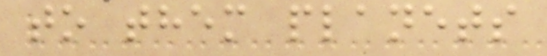to them planets
